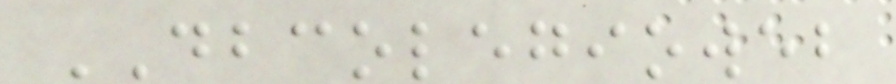DBCOLEGIOWEB
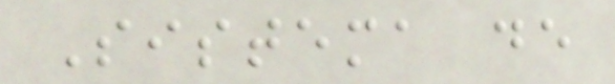Sistema de
